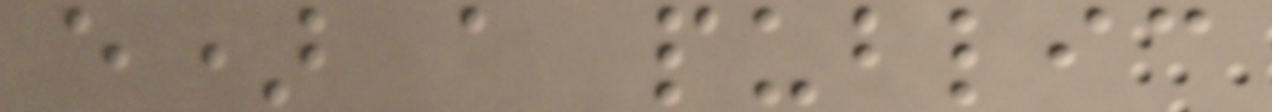e) a public
